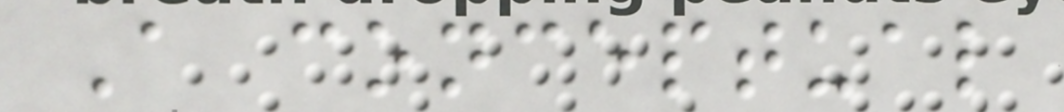A conceptual
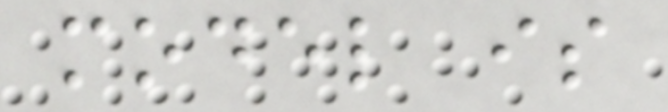model is
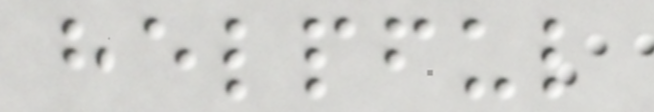helpful
